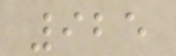925
